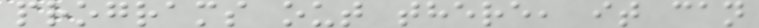programs out there, it can
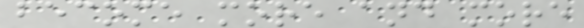become more and more
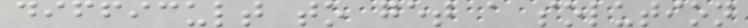difficult to get a solution
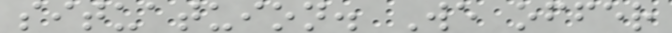situatuion. We offer
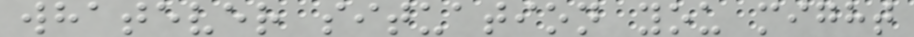whatever situation you might
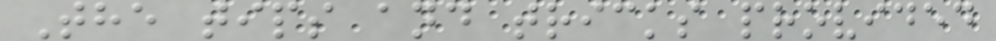The tips and tricks provided
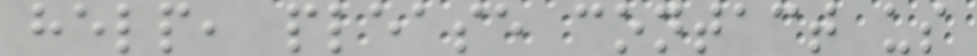help, please contact us
